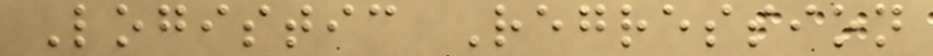Logistic Regression
